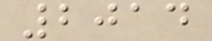2014
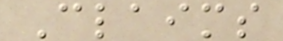Claims
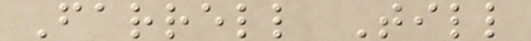Farrell Till
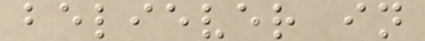believer in
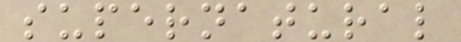supernatural
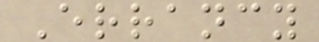Errancy
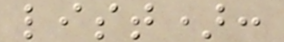list):
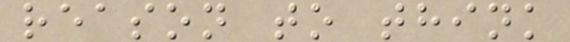reason to think
